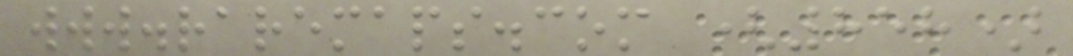www.raremaps.com (858)
